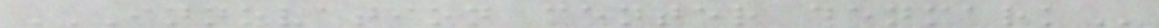INNOVATION CENTER DENMARK
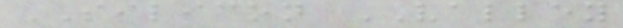SILICON VALLEY
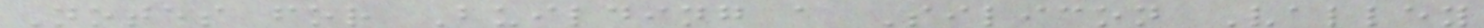Notes for Building a Silicon Valley
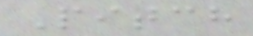Pitch
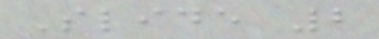Slide 2
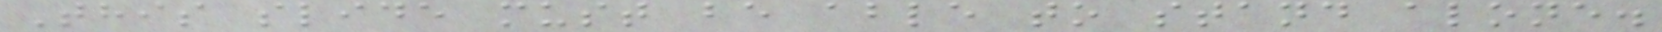This slide must be able to stand alone.
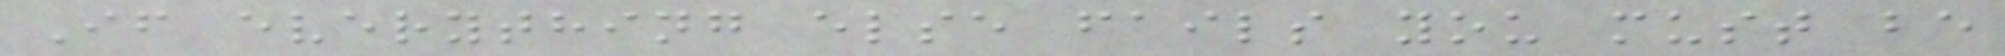If everything else fails you must be
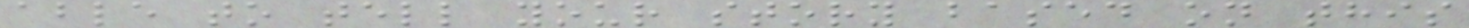able to tell your story based on this
